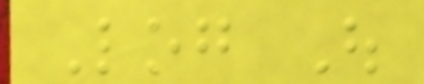Log Out
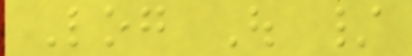Log Out /
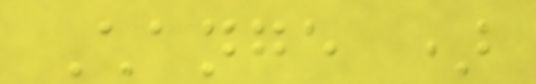Change )
